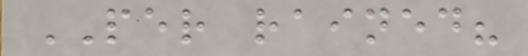PER rained?
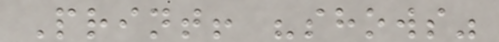Print! "shows"
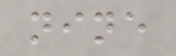nine
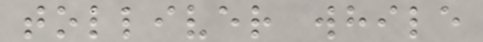tolliver while
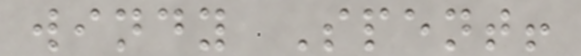windy Spent!
